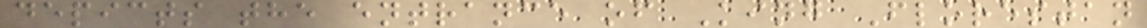depicts the entrance of King Florestan
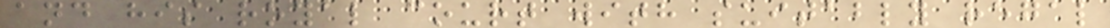and his royal court with suitably regal
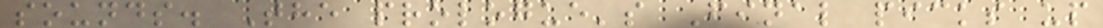sounds. The prologue's Final picks up
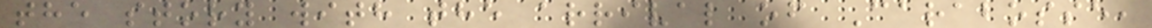the story with the arrival of Carabosse,
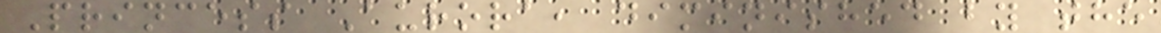Princess Aurora, diminished by the
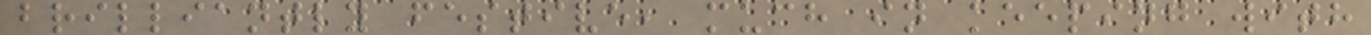brilliantly festive, much in keeping with
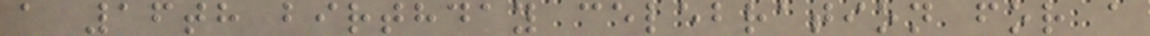a 16th birthday celebration for a
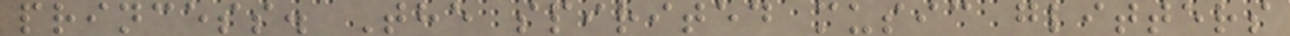princess. The spirited music glitters
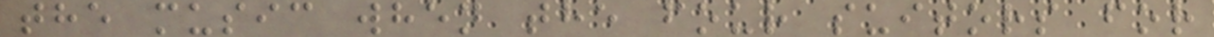the music when the four suitors for
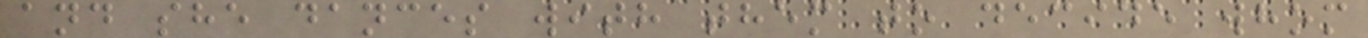and she dances with them to decide whom
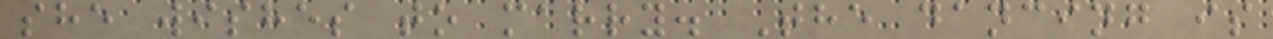she wishes to marry. The dancing is
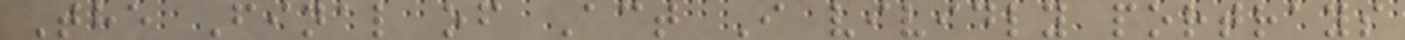The Final of Act I vividly portrays
